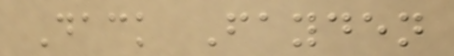Dack Fayden
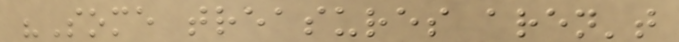"Some treasures aren't
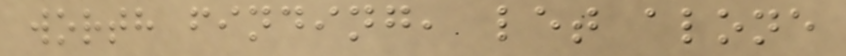worth finding, let alone
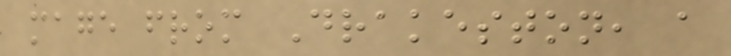mage from Drakeston, a
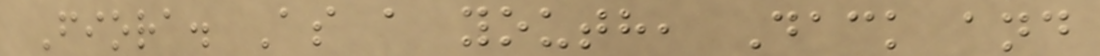Fiora. As a youth, Dack and
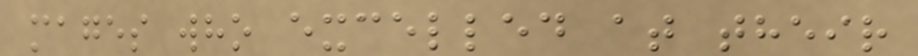mages who excelled at their
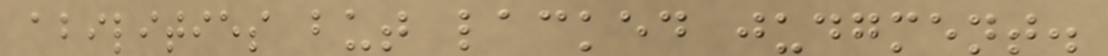abilities but lacked judgment.
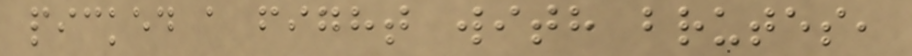picked a fight with brutes,
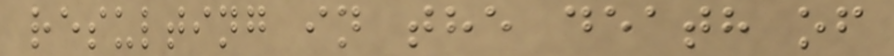resulting in the death of
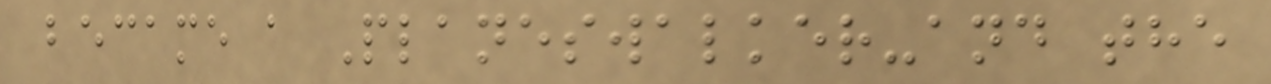became a Planeswalker-and the
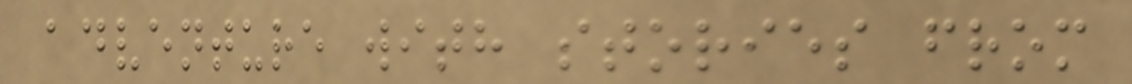adventure with stories from
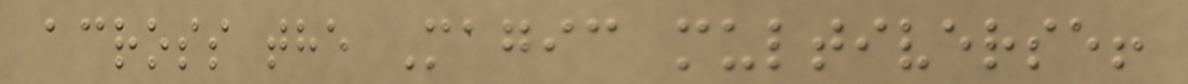across the Magic multiverse!
